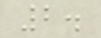2.
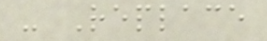- Replace
